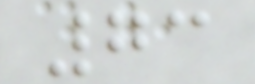73
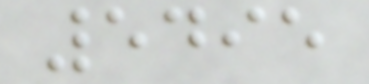5495
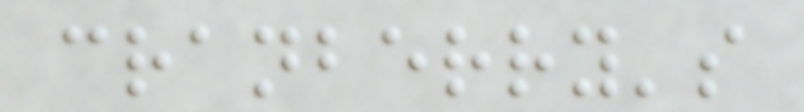cranberry's
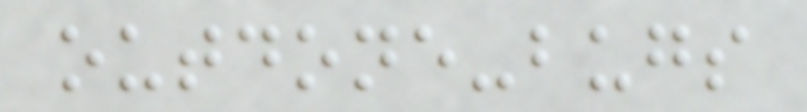outdone-bugs
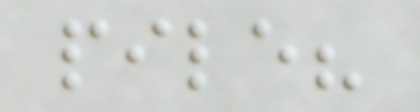pile?
